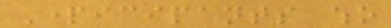Participants who
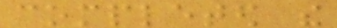completed the
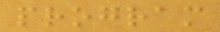program
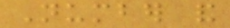Number and
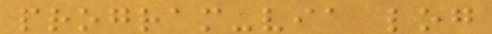program-via log
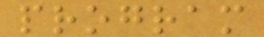program
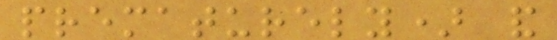prematurely) and
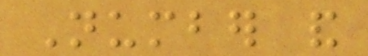Number and
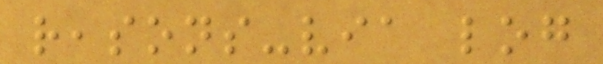reasons-via log
